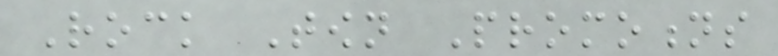Rock Town Promotions
